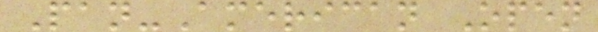Pan-American Open
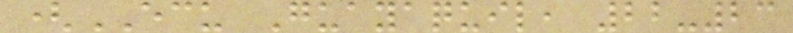(ECU Guayaquil, 22-23
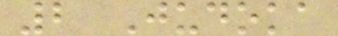2 Judoka
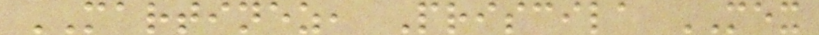MARTINEZ, Priscila MEX
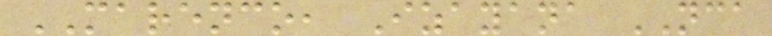MARENCO, Izayana NCA
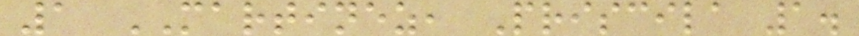1 MARTINEZ, Priscila 1.
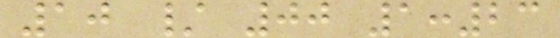10 / 00 1:23
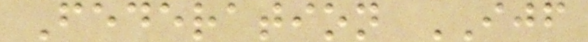Federation IJF
